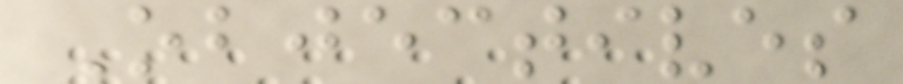Objectives
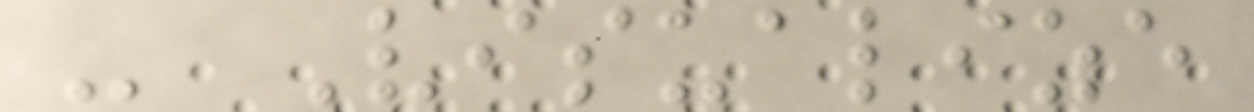- Visualize
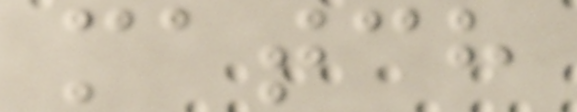match
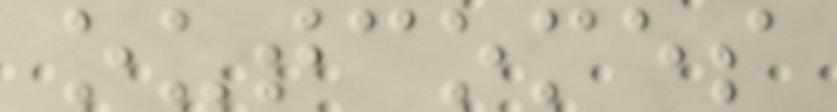outcomes
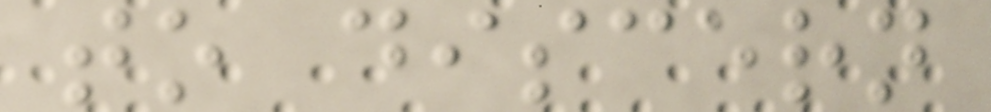to discern
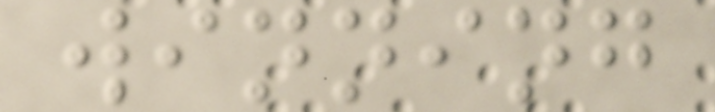winning
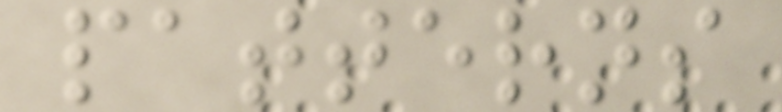patterns
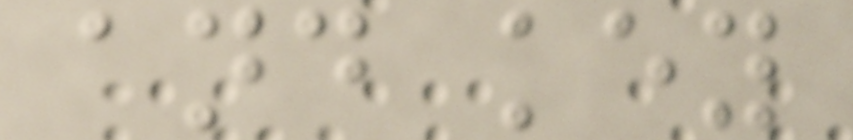and key
